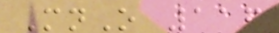MnO 116
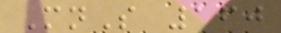MnS 160
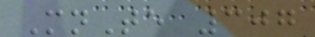MnTe 307
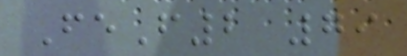FeF2 79
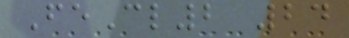FeCl2 24
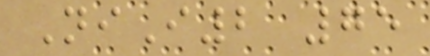NiI2 75
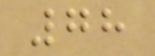78
